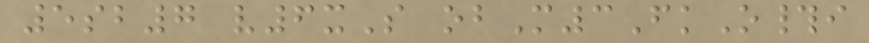5sb7 v6xS obM3FkO#i
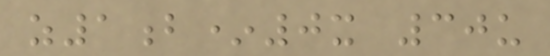z1b*0x 30u
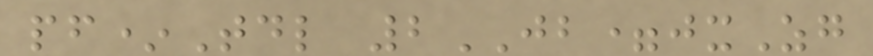pf*Tdl 2JB=jxZg
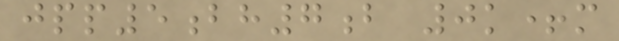jpp5bh7b 0k+m
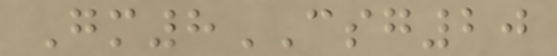Gm8CSG20
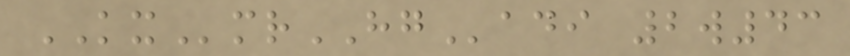KXmrHGadi 2w43
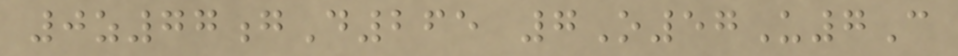0z77gD265 7O57U7C
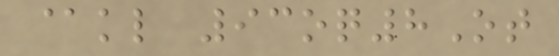@kl 93oq8Ot
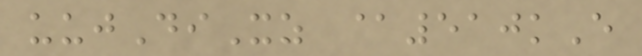uujDiXz @510kE
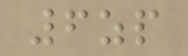6zp
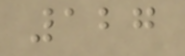127
